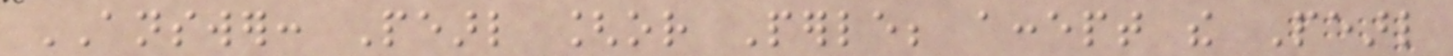ANSWER: Pearl [or Perle; accept the Pearl
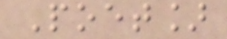Poet]
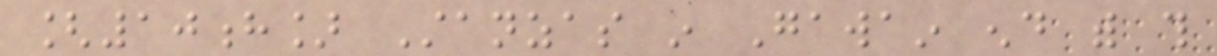[10h] Stanzas in Gawain end with this
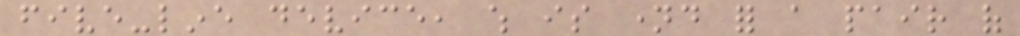five-line device, which is named for a pair of
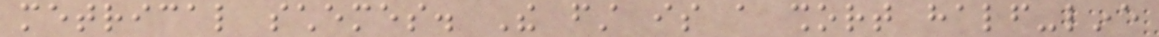metrical schemes. The first is a short half-line
